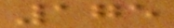175
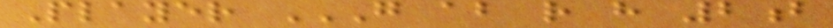Player G AB R H 2B
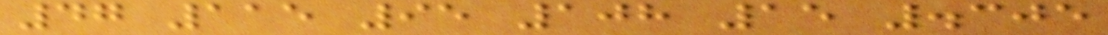47 115 95 108 15 .305
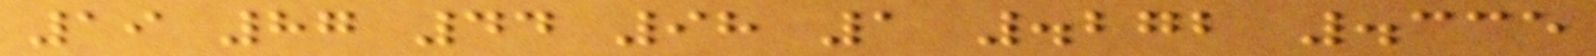19 87 44 98 1 .272 .335
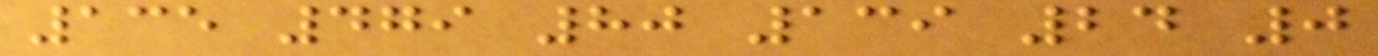135 479 80 139 24 0
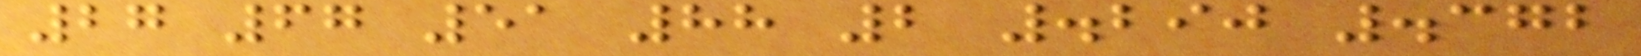27 67 51 88 2 .290 .372
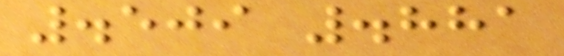.509 .881
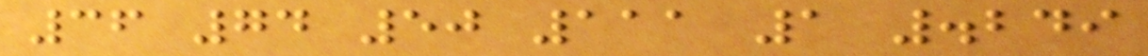36 74 50 111 1 .249
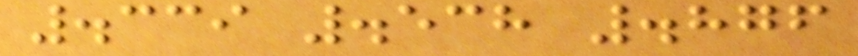.339 .538 .876
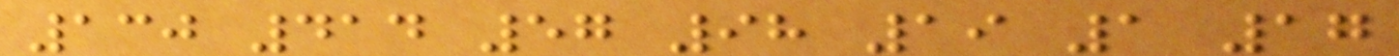130 414 57 98 19 1 17
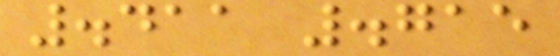.411 .715
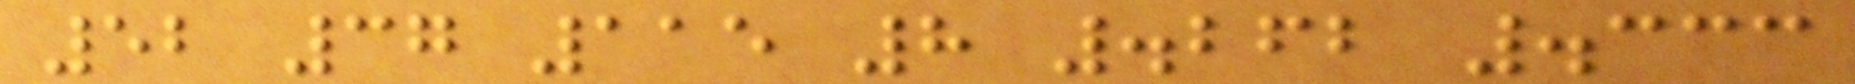52 37 115 8 .262 .333
